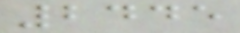2445
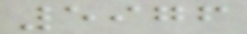5976
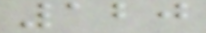120
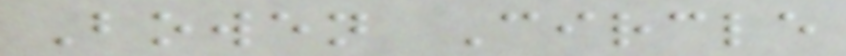Bowen Circle
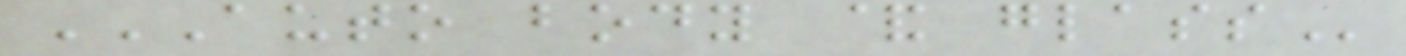AUTO BODY & GLASS
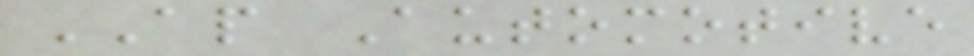AP Automotive
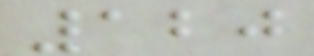120
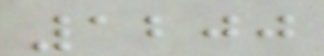1200
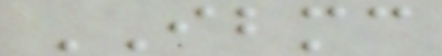IBMC
